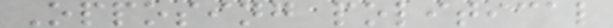Opposing political
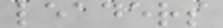leaders
